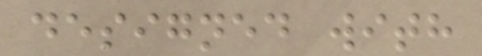designed with
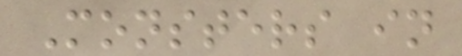Monsters in
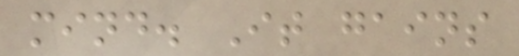mind. It gains
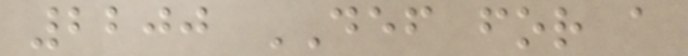2200 DEF for a
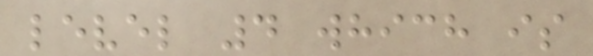level 4 which is
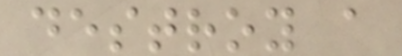destroy a
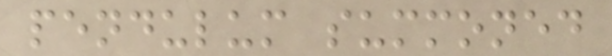pendulum summoned
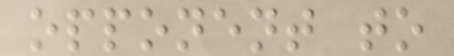opponent to
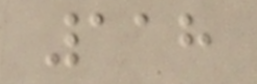118
